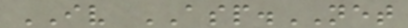IV ASP.NET
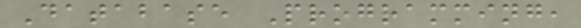Database Programming,
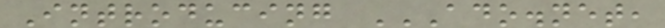Introducing ADO.NET,
